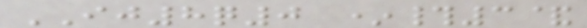IJ8q0 *#3&
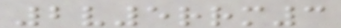2v5rrm3
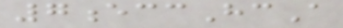7eccHcA
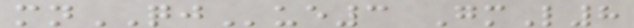mnQJue3 GmL8
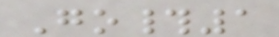Go#1
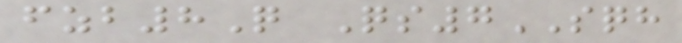fzb8Q Qs7SQH
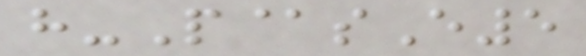h-P@sE5
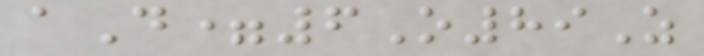aD=6O89Z
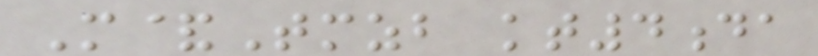M&Tmzb kt4da
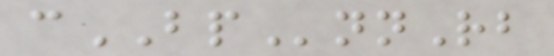cBPnnRb
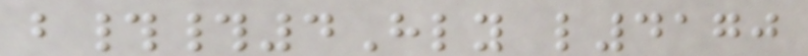b##4Hly l4170
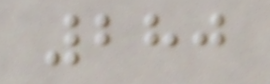280
